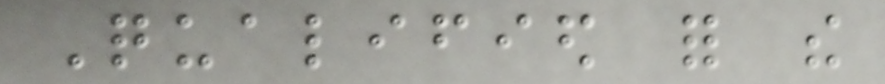Qualified for the
